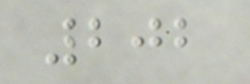202
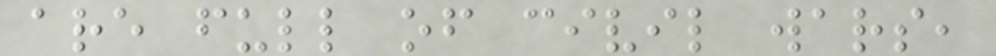are full of civil wars,
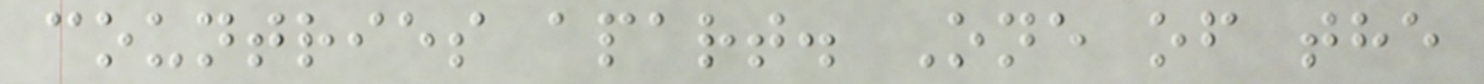countries apart. One of the
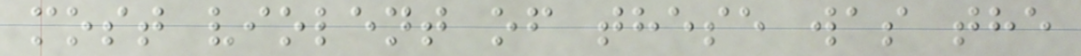most violent of these was the
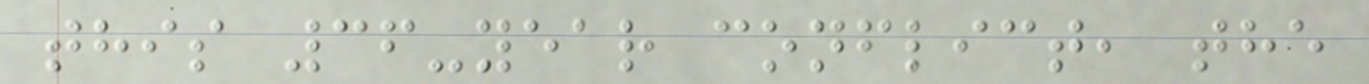this 36-year conflict, the
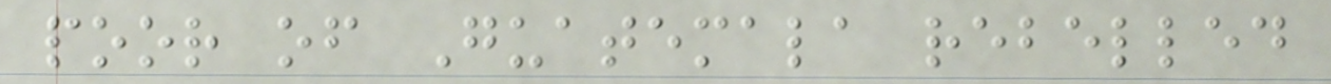poor of Guatemala rebelled
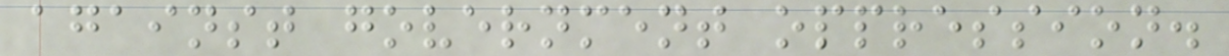against government oppression.
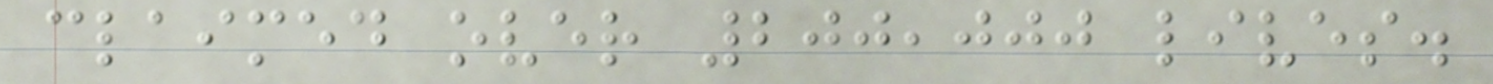claimed over 200,000 lives.
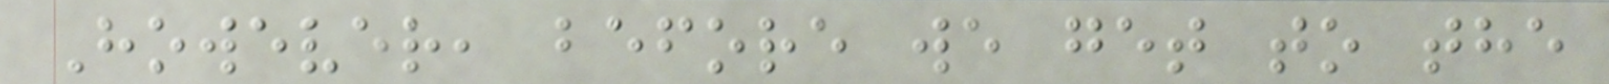However, before we get to the
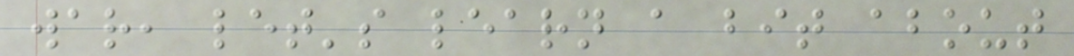war, let's learn a bit about
